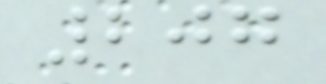207
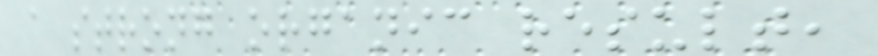a strong organic result,
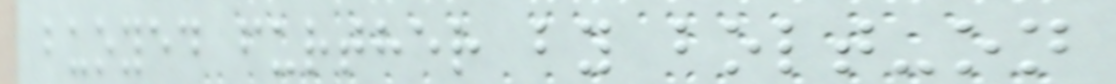buoyed further by bolt-on
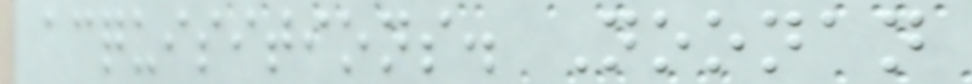acquisitions. Noonan
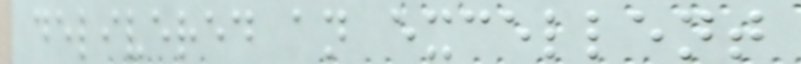delivered an excellent
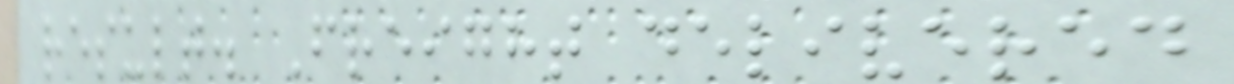result. Freight delivered
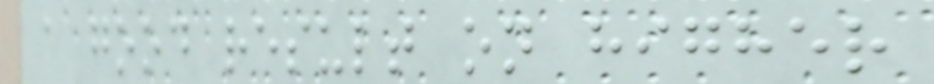a good result on higher
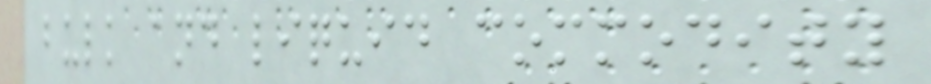bulk and liquid commodity
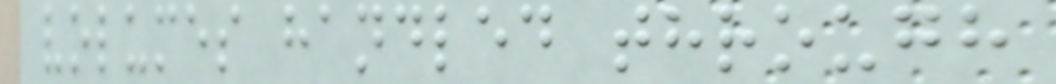volumes handled through
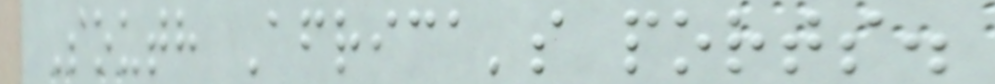South Africa's ports.
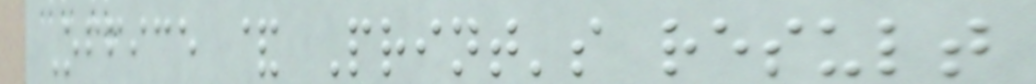Office & Print's result
